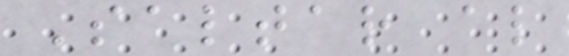Saltar al
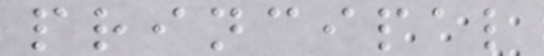principal
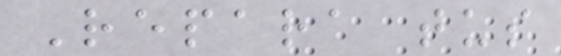Repara tus
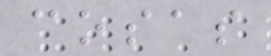cosas
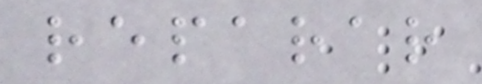reparar
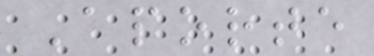Aporte
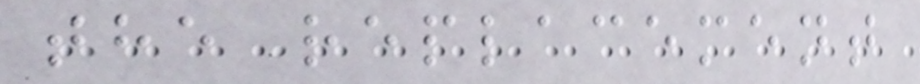the replacement
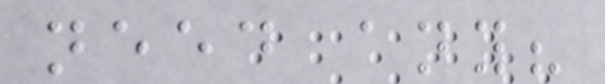need any?
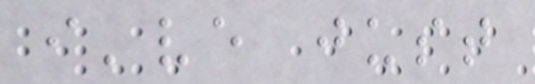i've just
